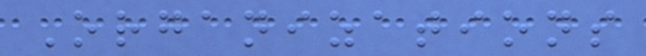Organizations
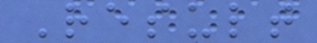Result
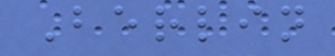Berlin
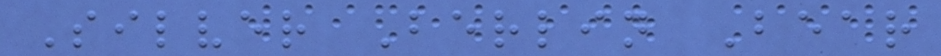Silver Berlin Bear
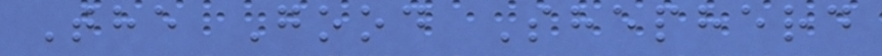The Good Shepherd
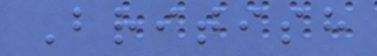British
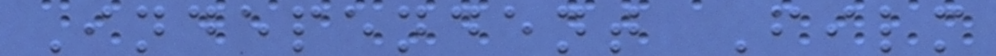Independent Film
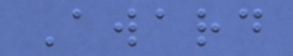Award
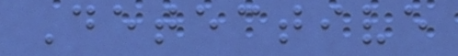Detective
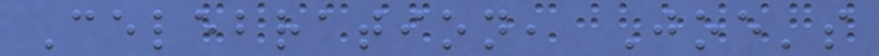Celebration, Joe's
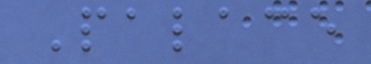Palace
